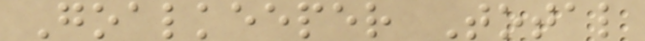Goalkeeper Total
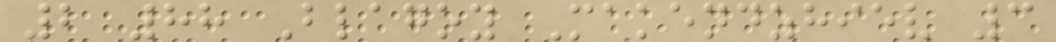2 88 Blagoy Makendzhiev 3
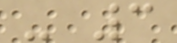- 3
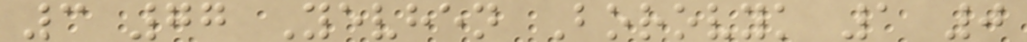3 77 Yevhen Borovyk 1 0
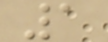1
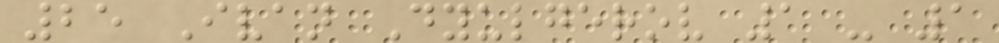25 Ivan Dyulgerov 1 - 1
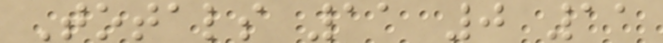Totals 11 0 11
